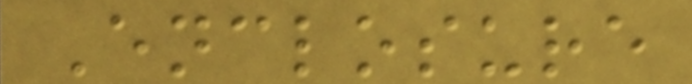Enclosure
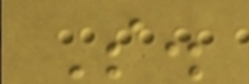S.
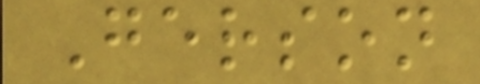Gerson
